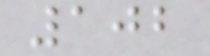102
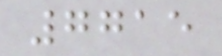7715
